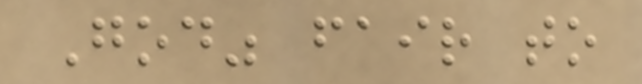God" fair to
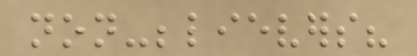non-believers?
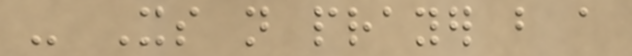- Its not prayer but a
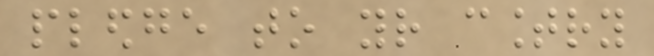pledge to your country
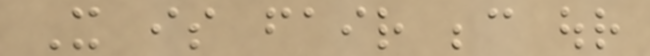It is fair because our
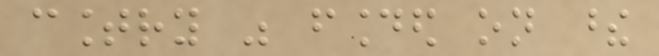country was founded on these
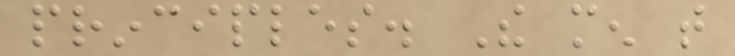principles. The men that
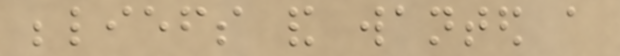beliefs and wanted a
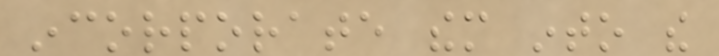incorporate them into the
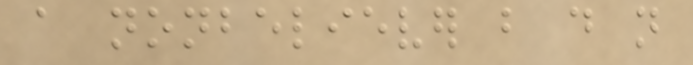a nonbeliever but do not
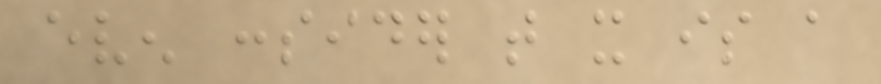even consider that it is a
